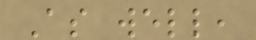As well,
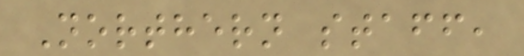Northern staff,
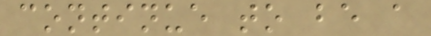continue to be a
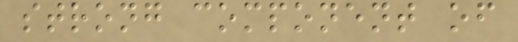strong component of
